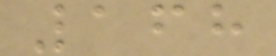168
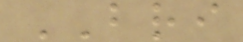BRI
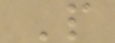P
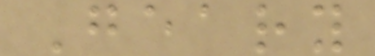Geary
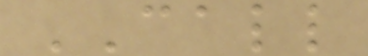CALL
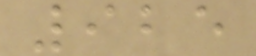925
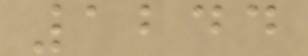1244
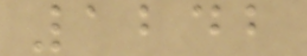1242
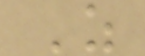Z
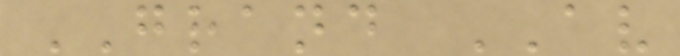GRAND AV
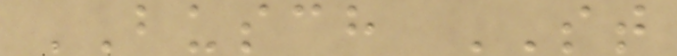BUSCH ST
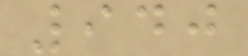940
